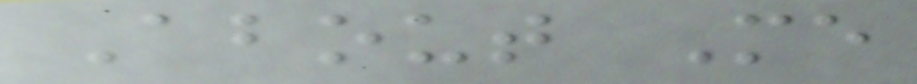About Me
